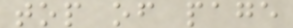top of page
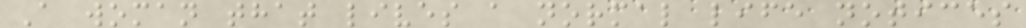A woman that lives a normal life notices
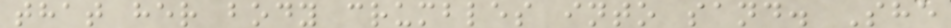that her body crumbles into sand. She
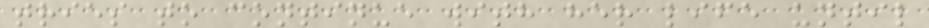tries to continue with her life until
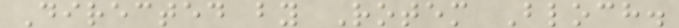Directed by Rotem Bloch.
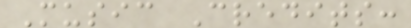Music Credits:
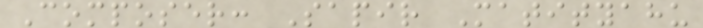Composer: Sapir Matityahu
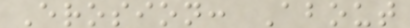Erosion: About
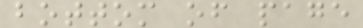bottom of page
